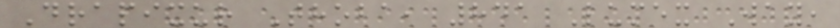Drapixur Thoba, 841 Lumex Way,
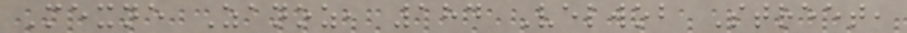Mexne Zanoz, 184 Velwob Street,
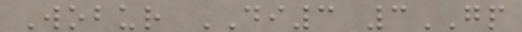Wobur DI3 3GP
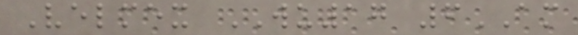Velmex WU17 6AM
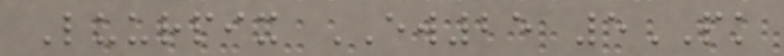Luurpix EW25 5PK
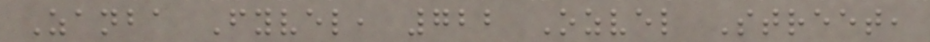Zanba Fyvel, 722 Ozvel Street,
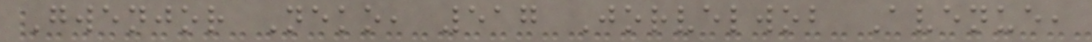Gwenjor Neko, 517 Jorvelwob Avenue,
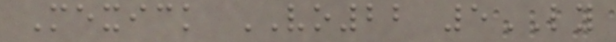Mexick VO22 5LY
